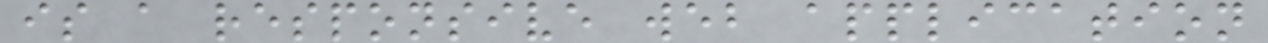is a responsive web application
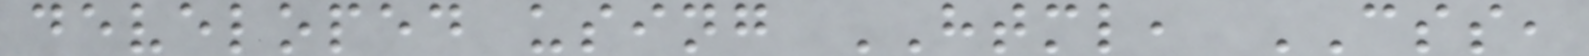developed using HTML, CSS,
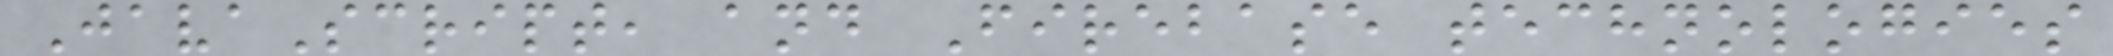JavaScript, and Firebase technologies
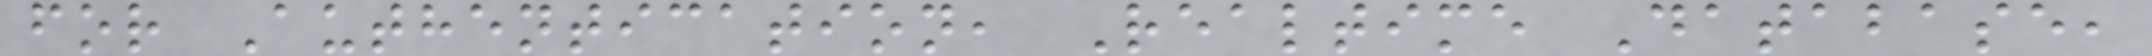for Authentication, Realtime Database,
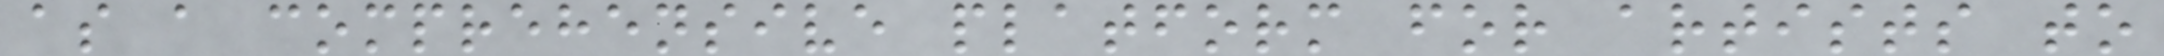as a comprehensive platform for artists to
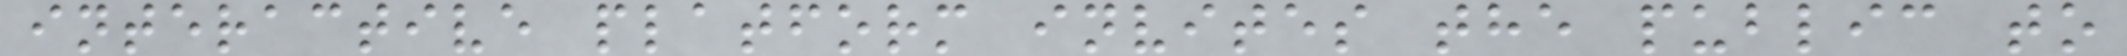interactive platform invites the public to
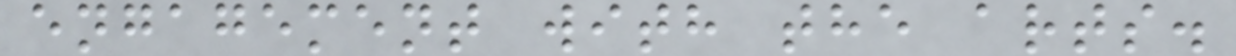engagement with the arts.
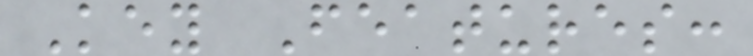Key Features:
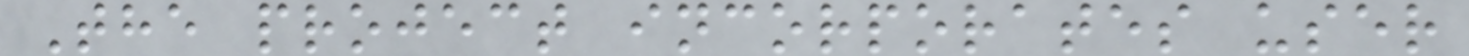The project incorporates user
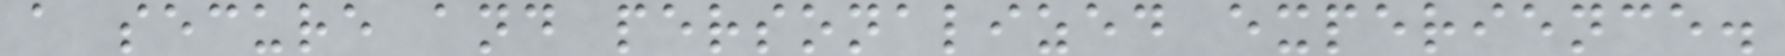a secure and personalized experience.
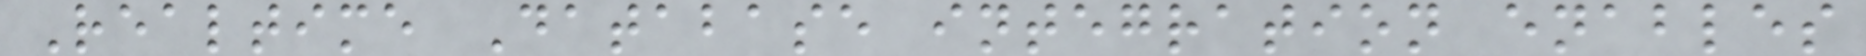Realtime Database integration enables
